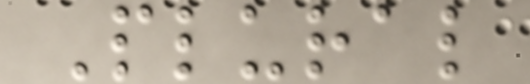Plural
